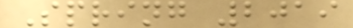Spring 2019
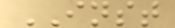INST
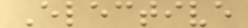Elective
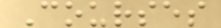Courses
